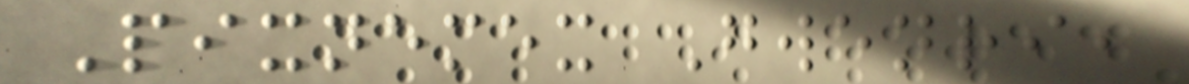Pixnemex Gwenri,
